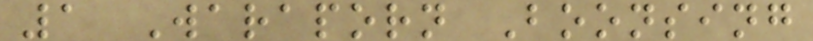1 Waraporn Boonsing
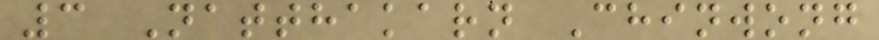3 Natthakarn Chinwong
